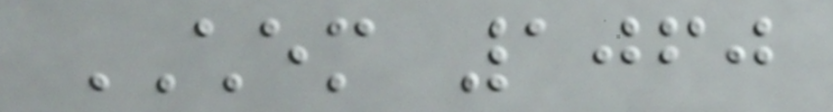CHEM 1060
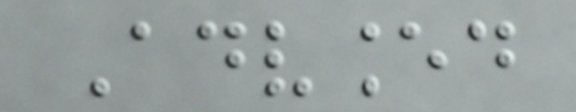Advanced
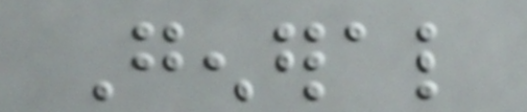General
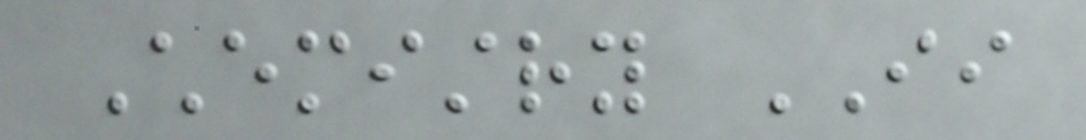Chemistry II
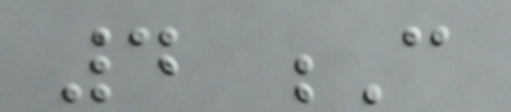4 C
